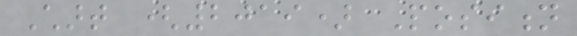Chart (2019) Position
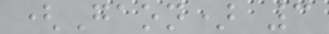(Gaon) 3
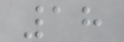18
